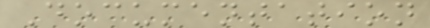Documentation
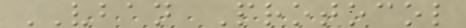VBAN Protocol
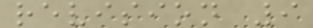revision 9
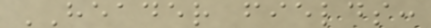HEADER fields:
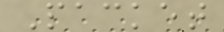Packet
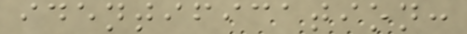identification:
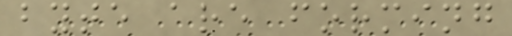byte are forming
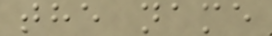the name
